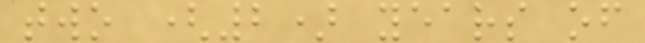two (2) years of
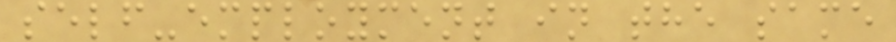self-employment in the same
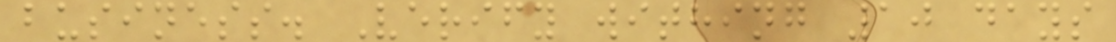business. Verify withing 10 days
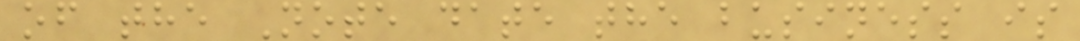of the Note date the business is
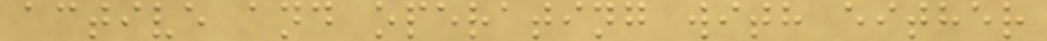active and operating with either
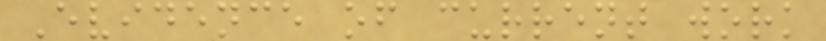Evidence of current work
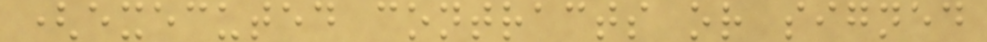(executed contracts or signed
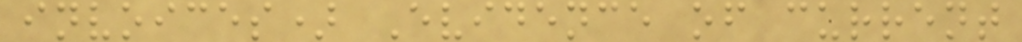invoices) Evidence of current
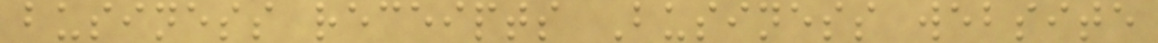business receipts Business website
